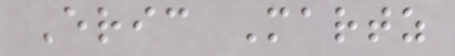Eric Martz
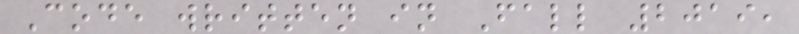Code written in Fall 2019,
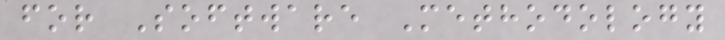for Software Methodology
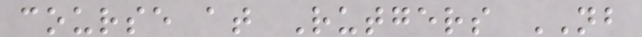course at Rutgers NB
